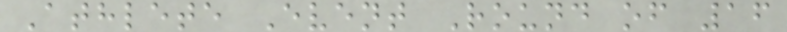Athlete Event Round of 16
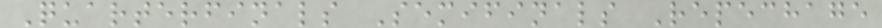Quarterfinals Semifinals Repechage
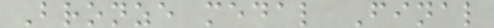Bronze medal Final
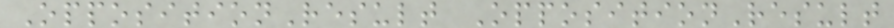OppositionResult OppositionResult
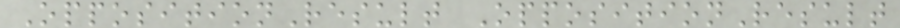OppositionResult OppositionResult
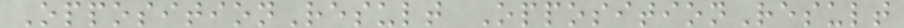OppositionResult OppositionResult
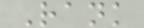Rank
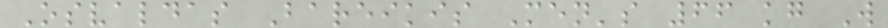Osvaldas Bareikis Men's 66 kg W
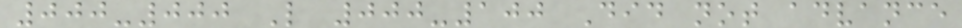000-000 L 000-100 Did not advance
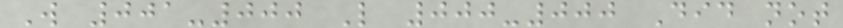W 001-000 L 000-000 Did not
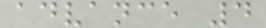advance 4
